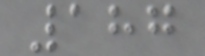187
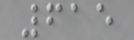615
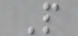P
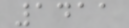1411
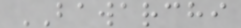BAWARCHI
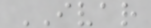IVAR
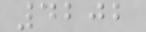4202
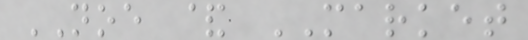NOE & MARKET
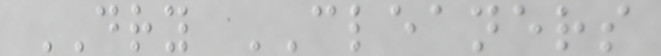DRY CLEANERS
